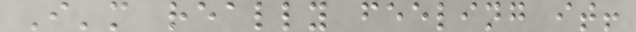I'm really feeling it!
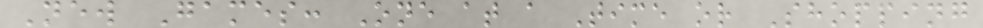New Games: One at a Time or Shopping
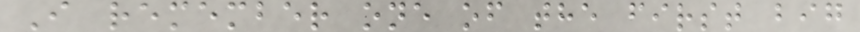I remember one of the first big
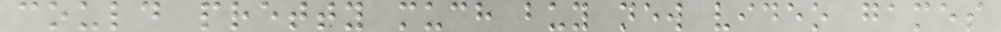could pretty much buy new video games
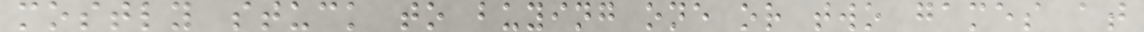mostly stuck to buying one or two games at
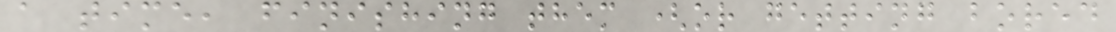a time, finishing them (or getting bored
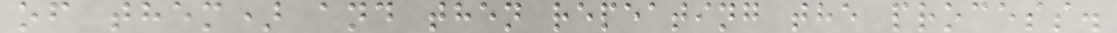of them) and then repeating the process.
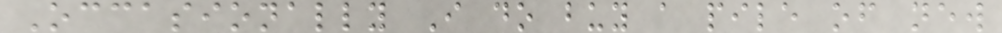Occasionally I do buy a pile of new
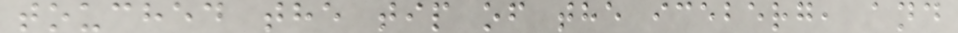touched the tip of the iceberg, and
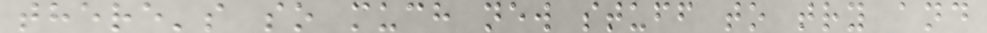there's so much new stuff to try and
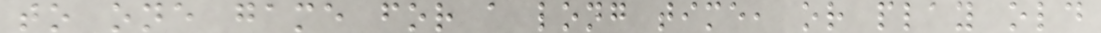to one game for a long time, or play old
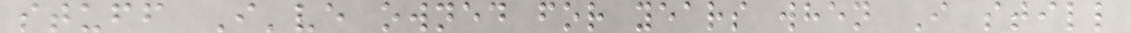stuff I've owned for years when I still
